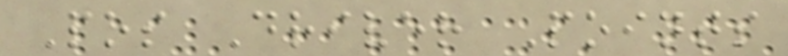Pos Driver Points
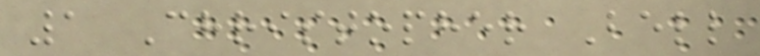1 Christopher Bell
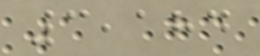3,184
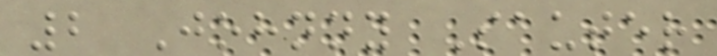2 Johnny Sauter
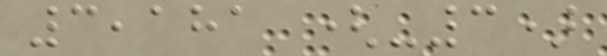3,181 (-3)
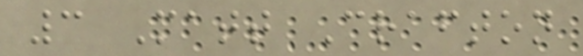3 Matt Crafton
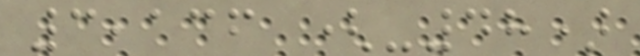3,136 (-48)
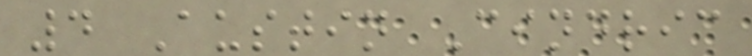4 Austin Cindric
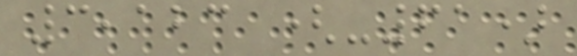3,123 (-61)
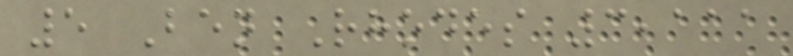5 Ben Rhodes 3,111
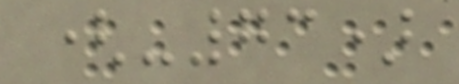(-73)
